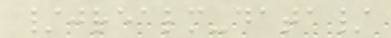/jrealm-data/
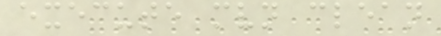execute mvn clean
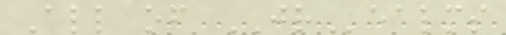All of JRealms
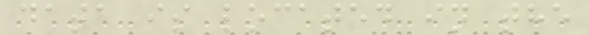data is located in the
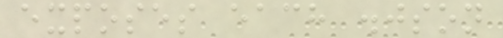exposes each .json
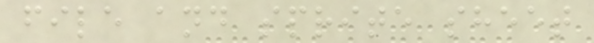file and sprite sheet
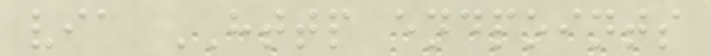via HTTP endpoints
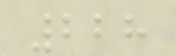228
